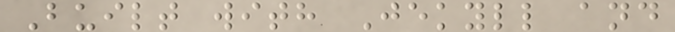Built with Jekyll and
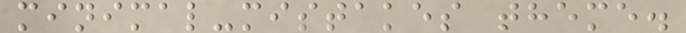minimal-mistakes theme.
